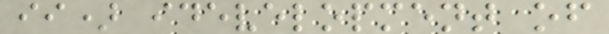ii) idevelopment of
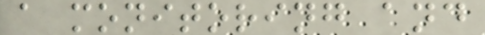a monitoring and
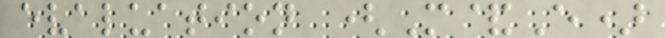evaluation (M&E)
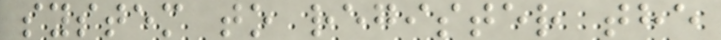system to register the
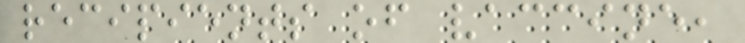recipients of vaccine,
